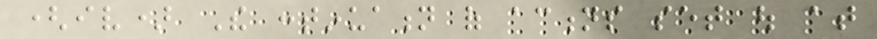(iv) The continuation of actions set out at
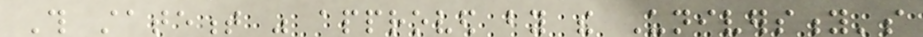This statement was approved by the University's
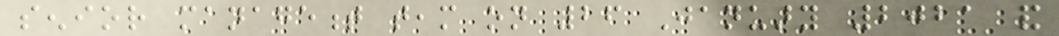senior management team on 26 January 2021 and
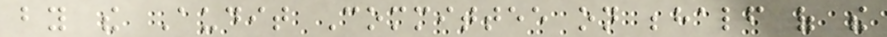by the Audit Committee on behalf of the
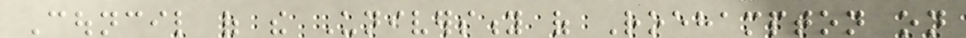Council of the University of Roehampton on
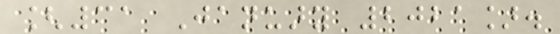[31 January 2021].
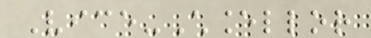Vice-Chancellor
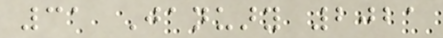31 January 2021
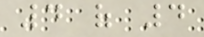4 of 4
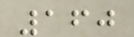160
